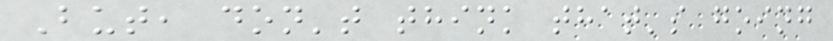But, don't think that's going
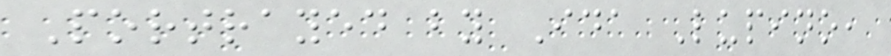Portrayed by Ida Lupino,
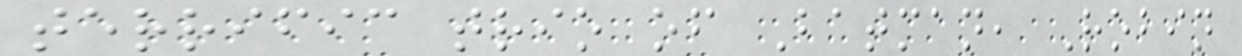terrific trio of Batman, Robin
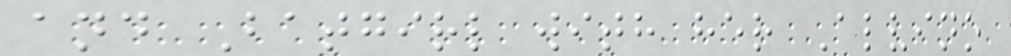and Batgirl with her Alvino
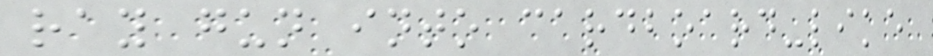ray gun into cardboard-like
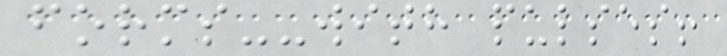forms--with pulses!
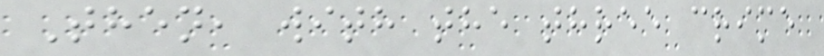Then, with the three crime
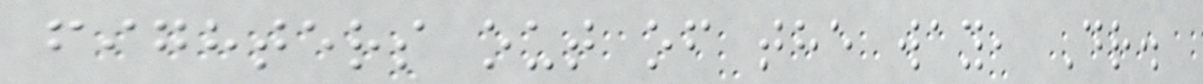fighters out of the way, Dr.
